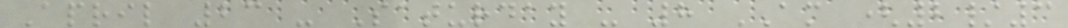April 23 - Saturday - 8 AM (2/3
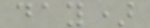day)
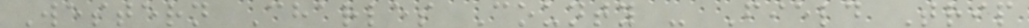Western Charles County - Field Trip
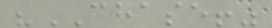"CHASE!"
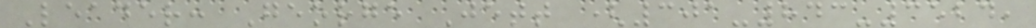Leader: George Jett (301-843-3524,
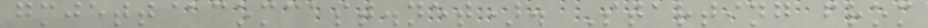gmjett@comcast.net). Starting from
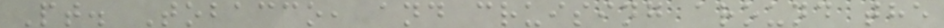Pt. Tobacco, and cruising around the
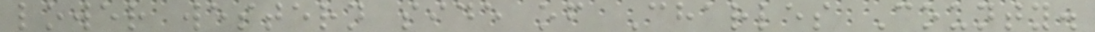lower western side of Charles County.
